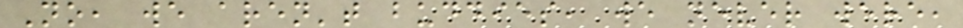No, we aren't buddies, we never were,
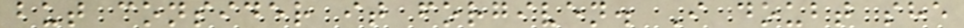but consider it forgiven. I doubt she
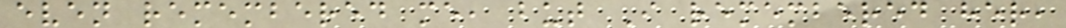even remembered me, but I remembered her,
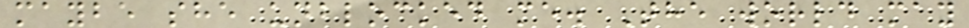maybe she unblocked me. The world may
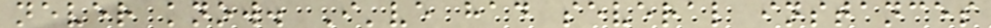never know. I've had several instances
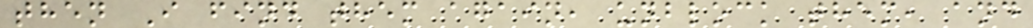then I find them again, unblock them, and
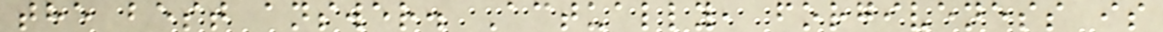the best answer. Actually, forgiveness is
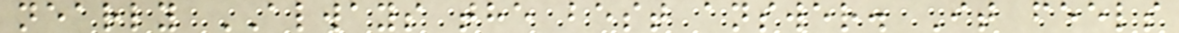nearly ALWAYS the best answer. It feels
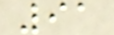91
